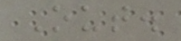Out.
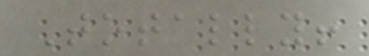Totally!
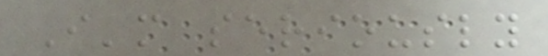I'm seriously
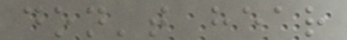don't hear
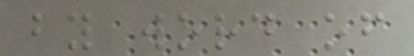by word of
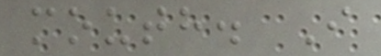mouth. I
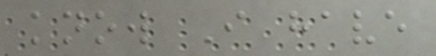know I have
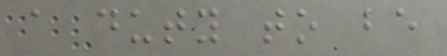a duty to be
